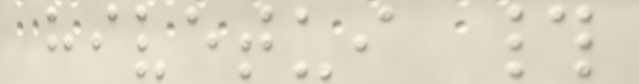hivetui #
